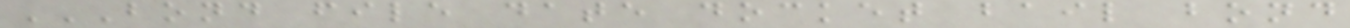BOND FILE DATE DOCKET BAIL BOND
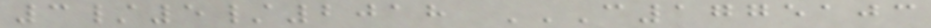3/5/2018 C1775103
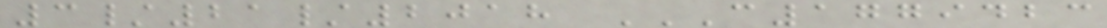3/21/2018 C1779423
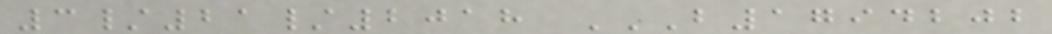3/21/2018 B1794202
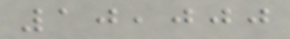10,000
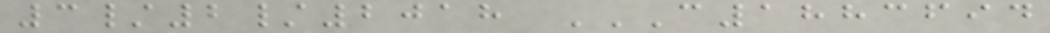3/2/2018 C1883694
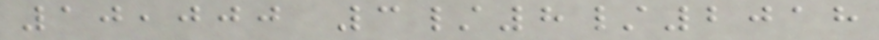10,000 3/8/2018
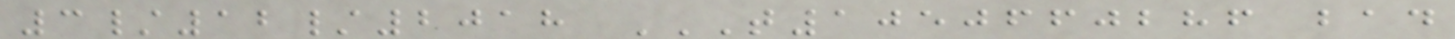3/12/2018 T1050660286 BAD
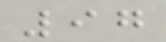97
